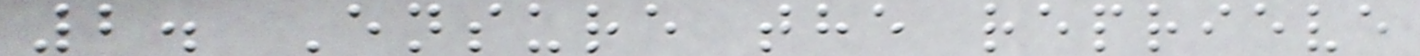2. Ensure the reprieve
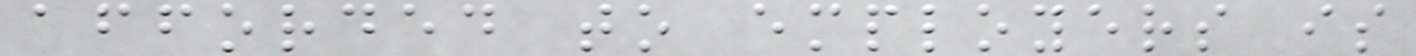afforded to employers is
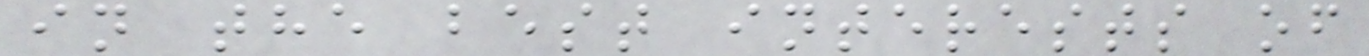in the best interests of
